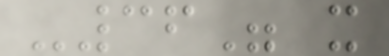-36" x
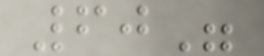60"
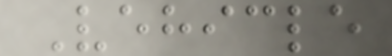Vehicle
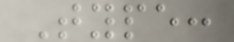Type:
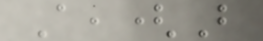A,(B
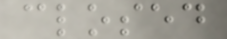closed
